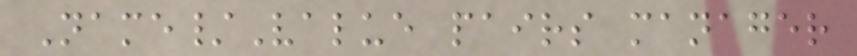Name/Value pairs manager
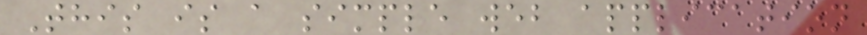This is a simple web application
